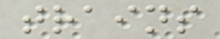trains
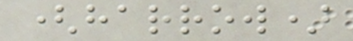(harrow)
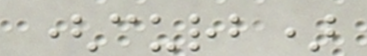(curb)
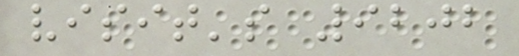visit's 9202
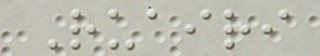Ruairi
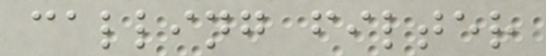calling filter
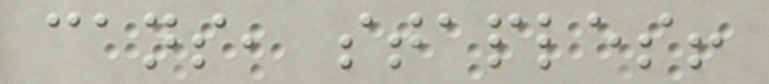cans, staples!
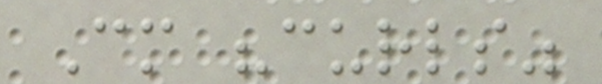Cm "curls"
